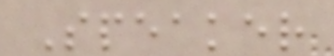Speaker
